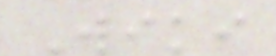Wiki
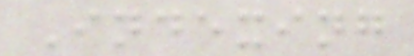Indexing
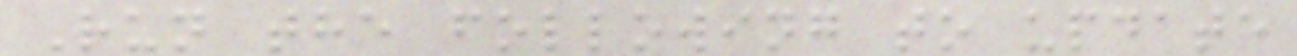Run the following to update
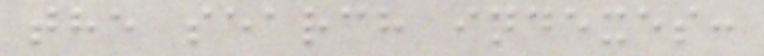the search indexes:
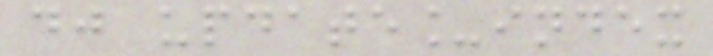dj update_index
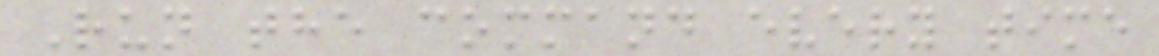Run the command every time
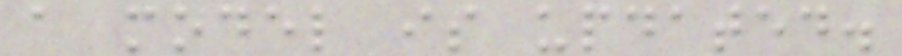a model is updated.
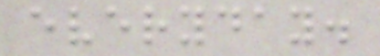everyday.
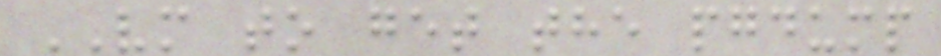VM to get the pgdump
